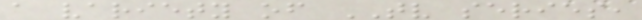a variety of TV series,
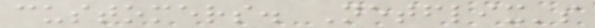customers. Netflix's
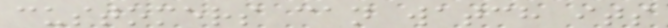customers can watch its
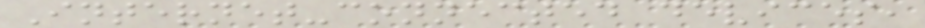Internet-connected devices,
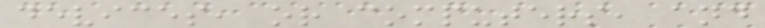devices, or computers, and
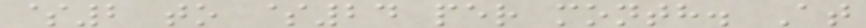$2 to $24 per month. At
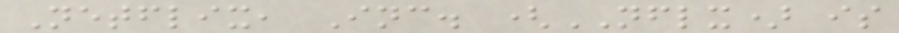Netflix, Inc. (NFLX) is
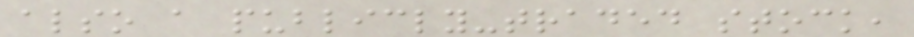also a publicly-traded stock,
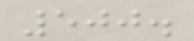500.
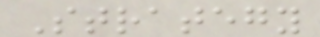Strategy
